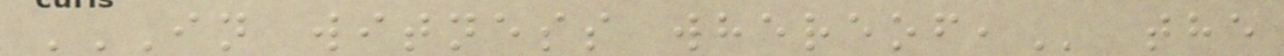IN WITNESS WHEREOF, the
